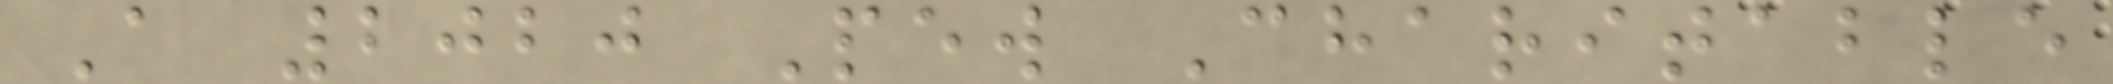A 2020 Pew Charitable
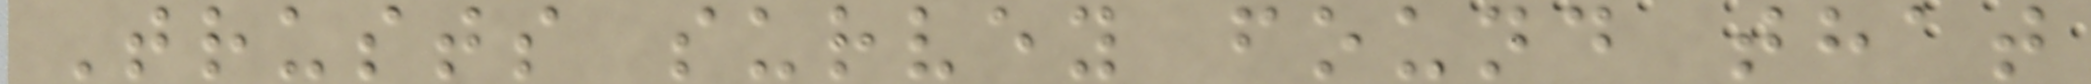Trusts survey found that
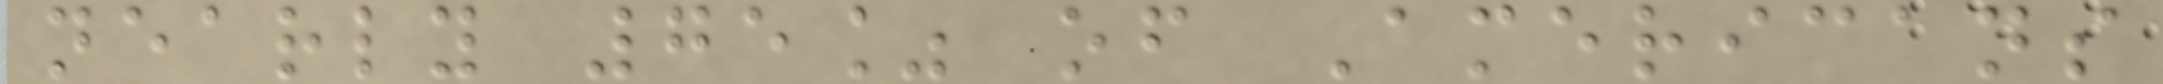nearly 75% of Americans
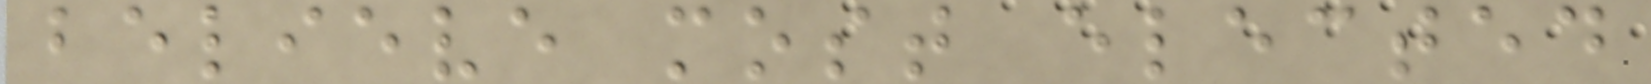believe most elected
